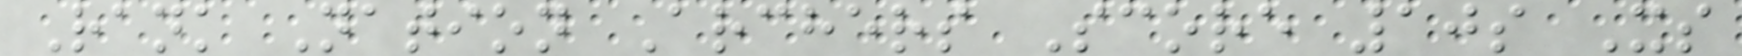Rank Nation Archers Score 10s Xs
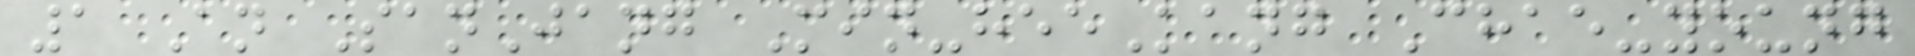1 An SanJang Min-heeKang Chae-young
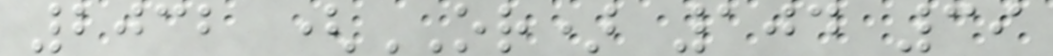2032 (OR) 104 39
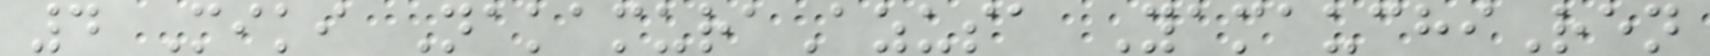4 Miki NakamuraAzusa YamauchiRen
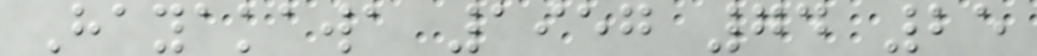Hayakawa 1957 74 25
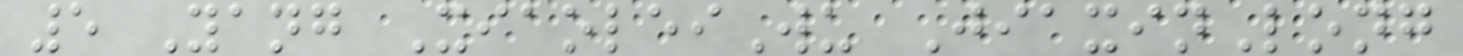5 Yang XiaoleiWu JiaxinLong
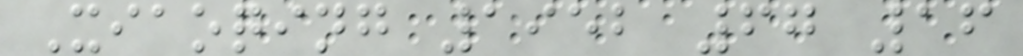Xiaoqing 1952 67 16
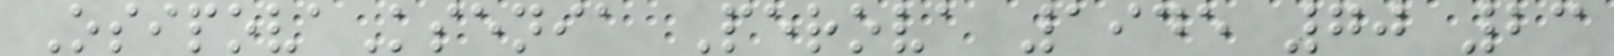OsipovaKsenia Perova 1945 70 23
